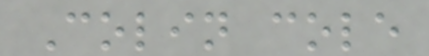Colin cole
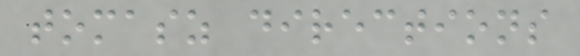tomasz directions
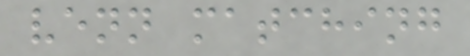venn matching
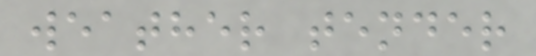weather tender
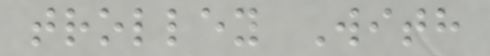trolley With
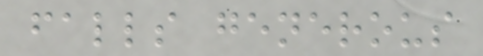falls generous
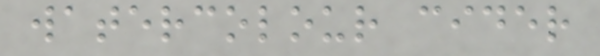watercolour cider
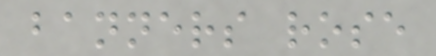banners rose
